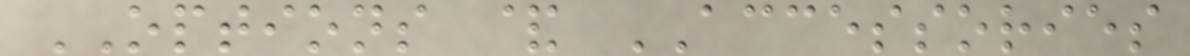OPTIONS & ACCESSORIES
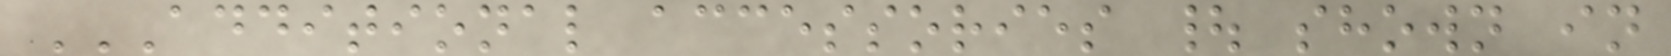ADDITIONAL ACCESSORIES | SHOWN IN
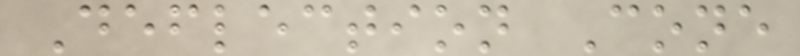Deflection Cone
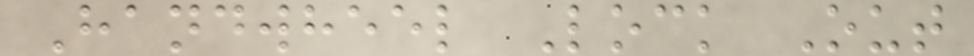Handwheel Lock Out
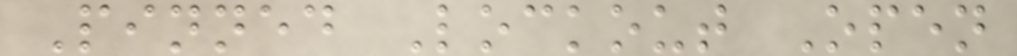Pinned Lockout Open
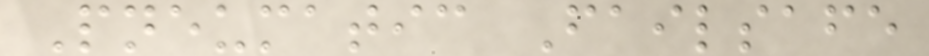Pneumatic Failsafe
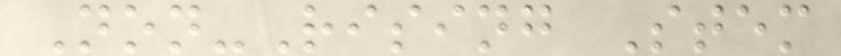Non-Rising Stem
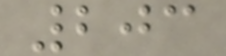203
